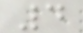4
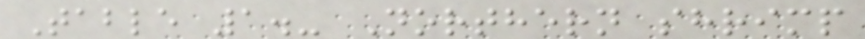Table 1.- Northern shrimp
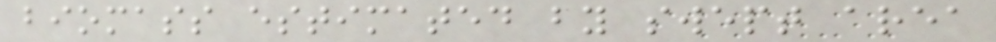biomass estimated by swept area
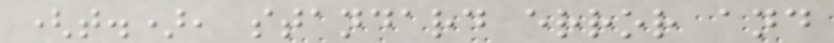(t.), standard error and
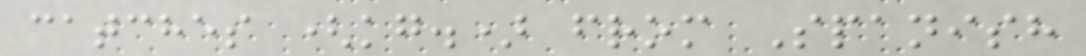catches (kg.) from Spanish
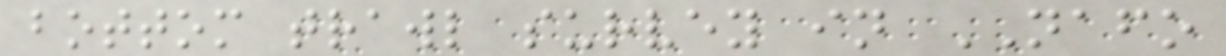bottom trawl survey in NAFO
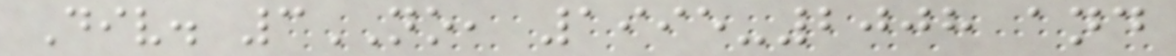Div. 3NO, 1995-2008 and
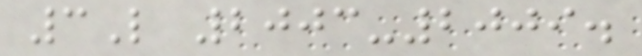3L 2003-2009.
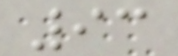93
